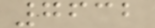7632
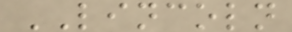LINCOLN
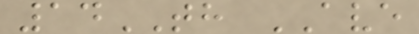14TH AVE
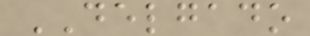DELGADO
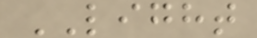LIGHT
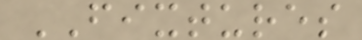FIXTURES
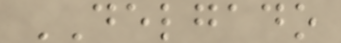DELGADO
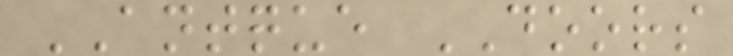ANTQUE DOORS
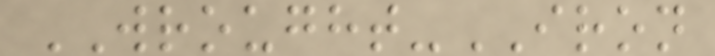WROUGHT-IRON
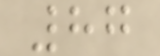87
